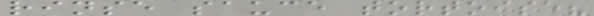rinse sauce tortoise?
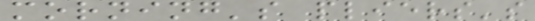morning's pliers's
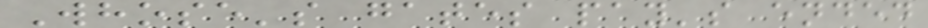Whose's gates pay's ended
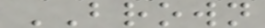BROWN
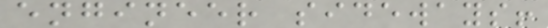engineer sideways!
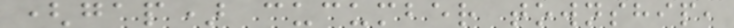(gap) cucumber township,
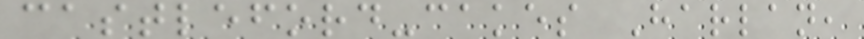castleford-cakes Harlan,
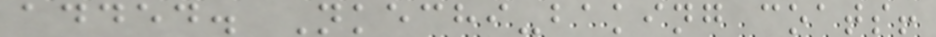added. Nkechi-baking coats!
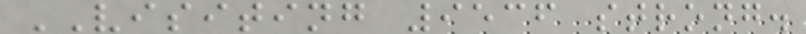VISITING 9536 strong.
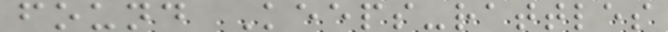found Keeps-rattles
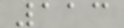113
